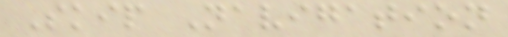Skip Navigation
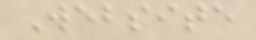Website
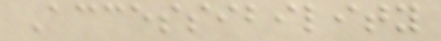Accessibility
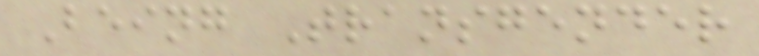Being Transgender
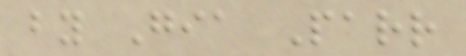by Gia Parr
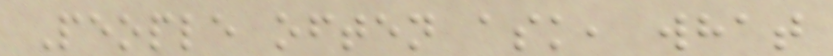People often ask, what
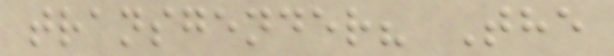transgender? The
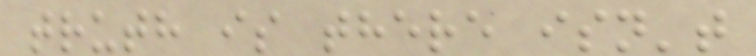truth is there isn't
